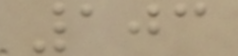103
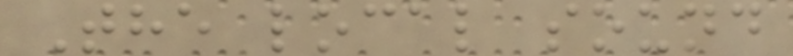The local sound
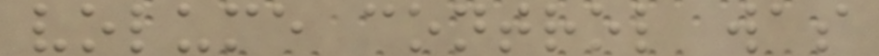volume control was
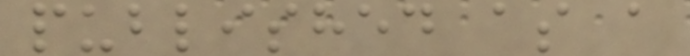published as a
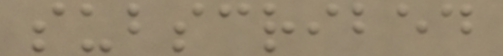subscribed
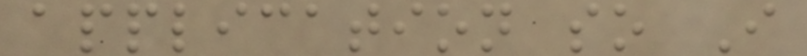application so I
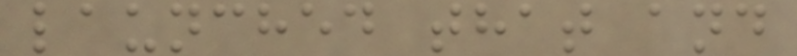launched that and
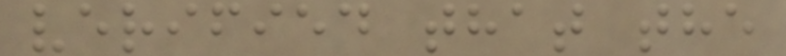verified that the
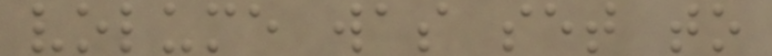volume was set to
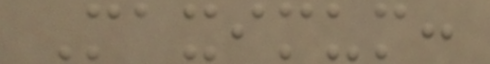Maximum:
